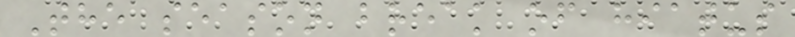The season break of hiatus
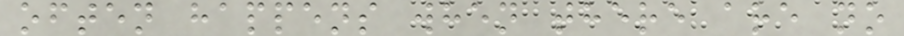often happens when there are no
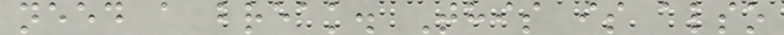need a break. This is also
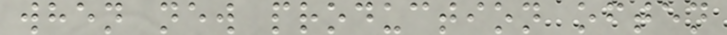when new production often
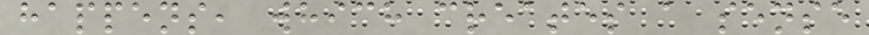happens, which creates a sense
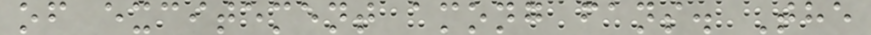of excitement among fans. The
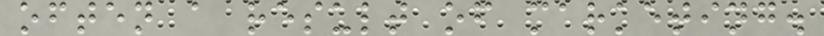often a result of marketing.
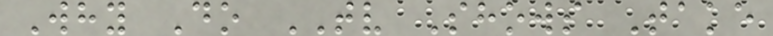Why Do TV Shows Take
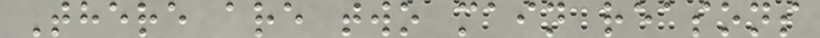There are two main reasons
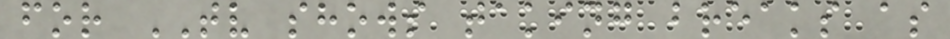for TV shows taking breaks as
